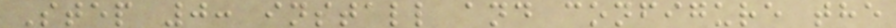Step 0: install and configure the
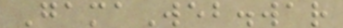GamaWeb.war
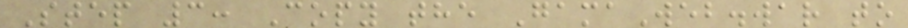Step 3: Copy the GamaWeb.war to
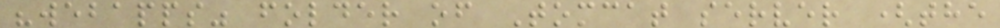"webapps" folder of Tomcat server (the
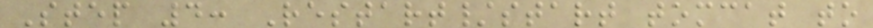Step 4: Restart/start tomcat to
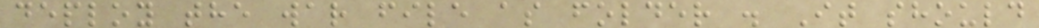deploy the war file as folder . It should
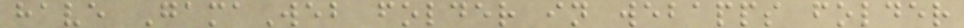have GamaWeb folder in webapps folder
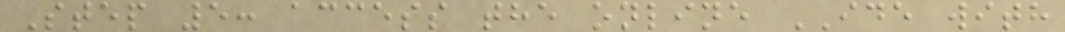Step 5: access the online IDE with
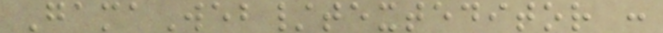GamaWeb/texteditor :
